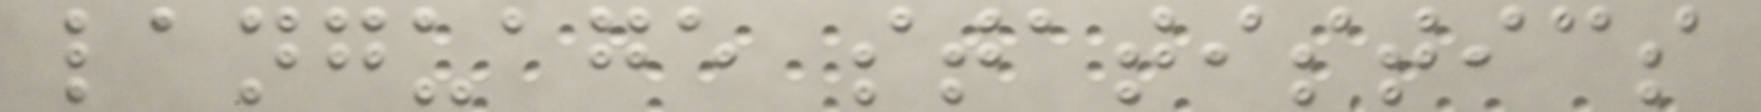language statistics
